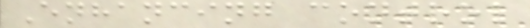Enhancing control
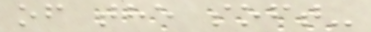of the soft-
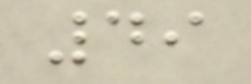49
